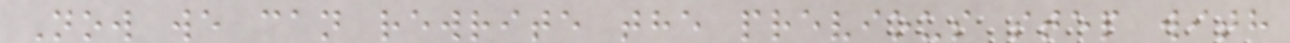Now we can rewrite the previous step with
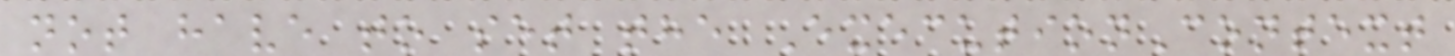not have to set the ExecutionContext
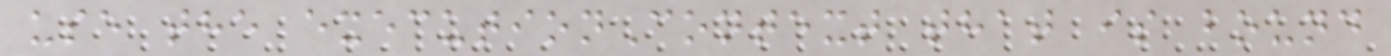use the executionContext that is bound
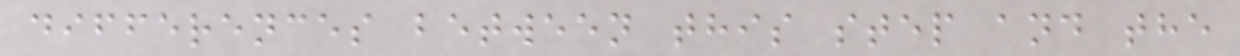differences between this step and the
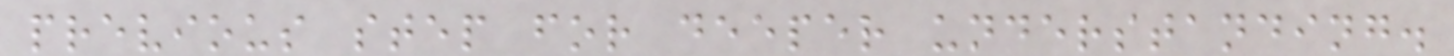previous step for deeper understanding.
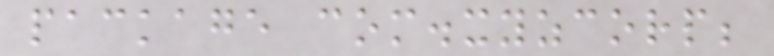package com.xyzcorp;
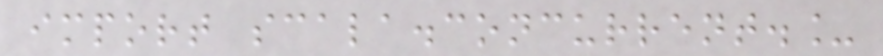import scala.concurrent._
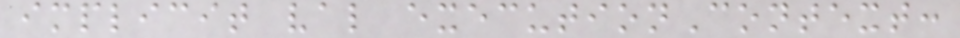implicit val executionContext:
